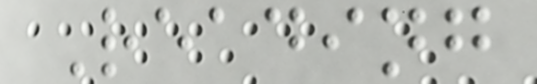Reading
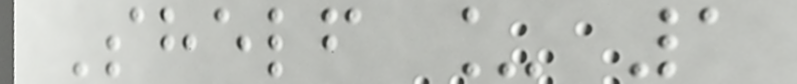Shelf _ 1
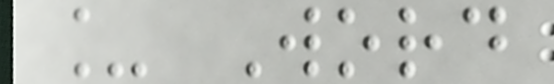_ Word
